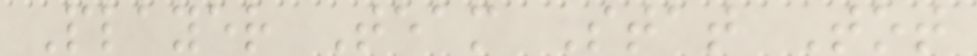Player Team Stat Tot
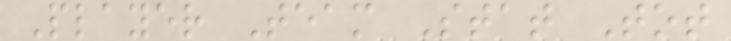Player Team Stat Tot
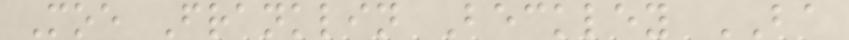Moe Franklin Beckley BA
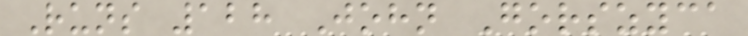Runs 128 John Gorszyca
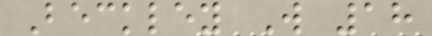Beckley W 18
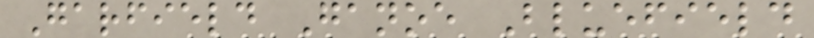Garfield Ganoe Bluefield
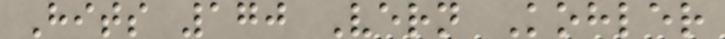Hits 170 Vern Kohler
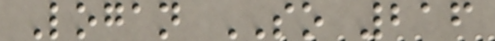Logan SO 216
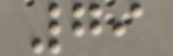79
